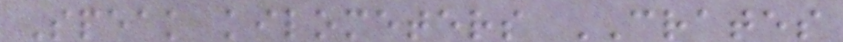Speak kilometers CRATES
